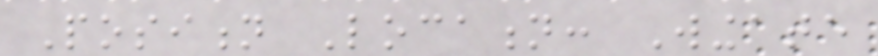Position Location: Wingate
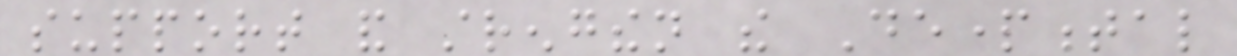support and strengthen the Departmental
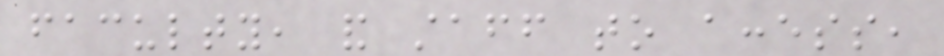faculty, and staff to access,
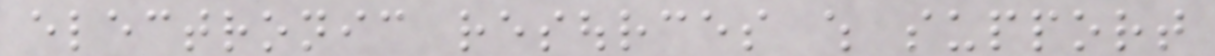electronic resources which support
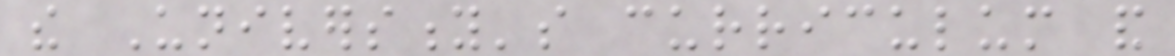the University's curriculum and
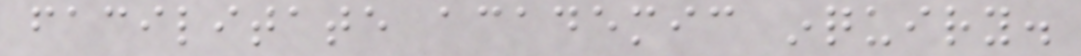facilitate academic inquiry.
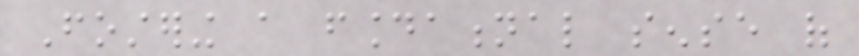Fostering a foundational sense of
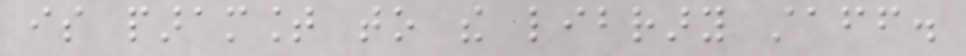is paramount to the library staff.
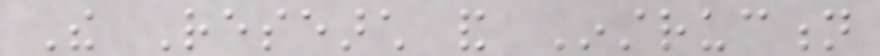The Research and Instruction
